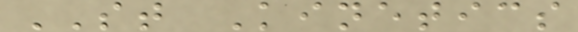ST Kinetics
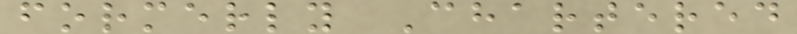formerly Chartered
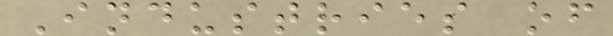Industries of
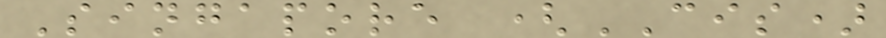Singapore (CIS)
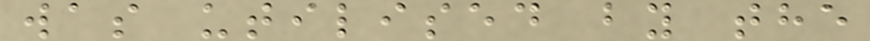was utilised by the
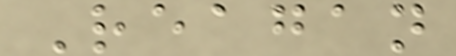Reagan
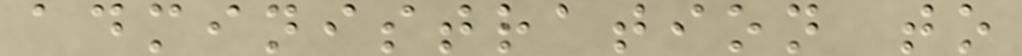administration to
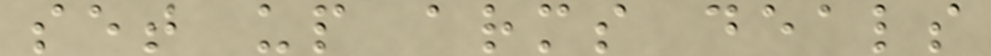set up arms deals
